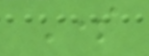Some
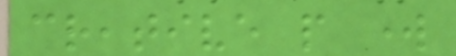creative people work
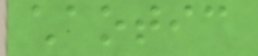chaotic
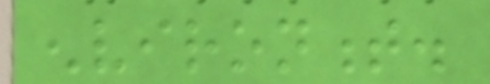environment.
